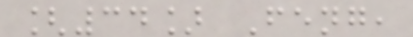[34] Feng,
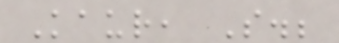Kaur, S.;
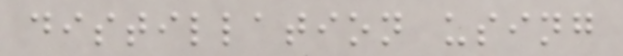distillation using
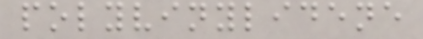polyvinylidene
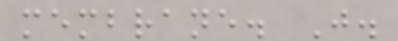membrane. J.
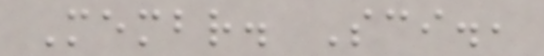Membr. Sci.,
